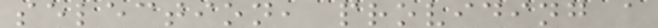selection, providing a
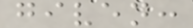given:
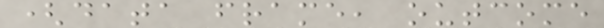(data frame, outcome
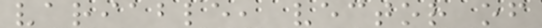variable, vector of
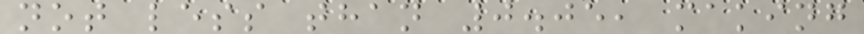not less than 0.05, making
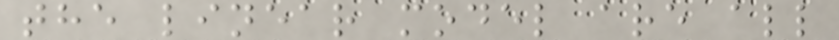the linear model are all
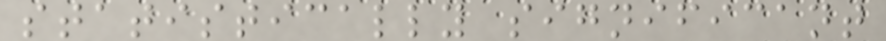statistically significant
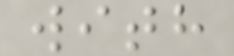with
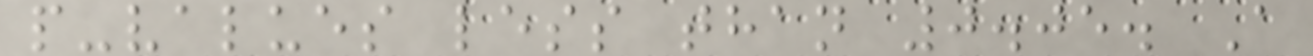p-values less than 0.05. A
